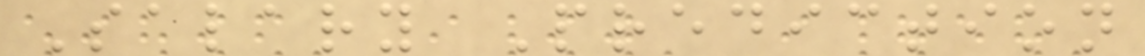Salary Prediction
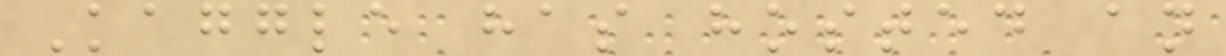Kaggle has hosted an
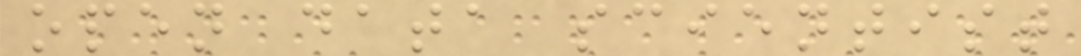open data scientist
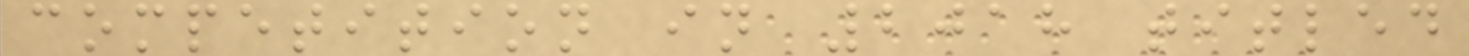competition in 2018 titled
